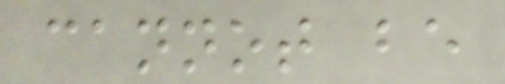cannot be
